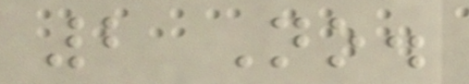2 No.
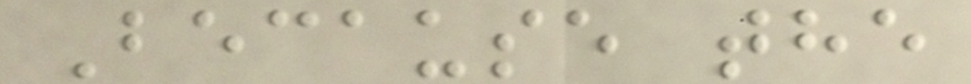Because the
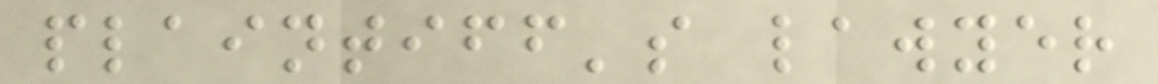plaintiff's lawyer
